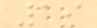19
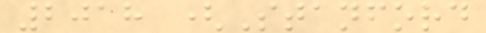2018 (Stanford
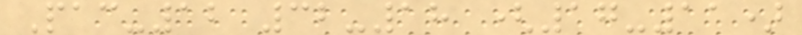Pac-12 32-18 (17-11)
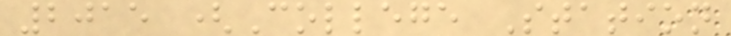2015 (College Station
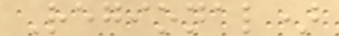Regional)
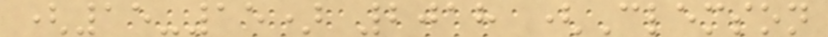(15-15) 2018 (Clemson
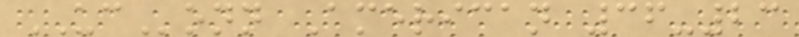UConn American 36-23
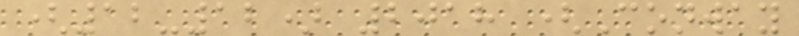(12-12) 2018 (Conway
